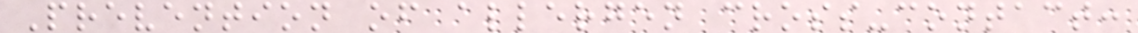Prevention of allergen cross-contact:
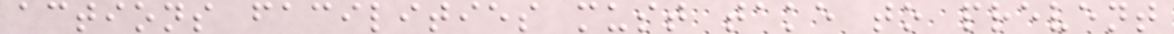actions facilities must take to prevent
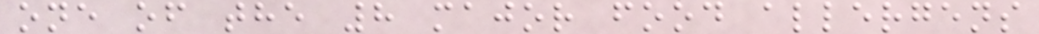one of the 8 major food allergens
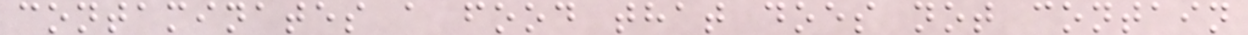contaminates a food that does not contain
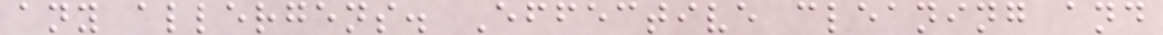any allergens. Effective cleaning and
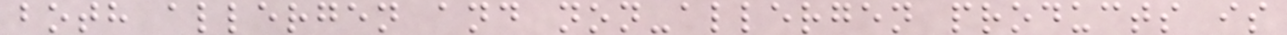both allergen and non-allergen products is
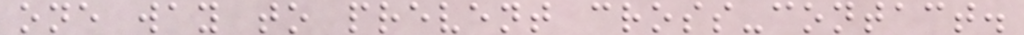one way to prevent cross-contact.
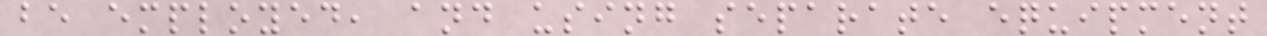be employed, and using separate equipment
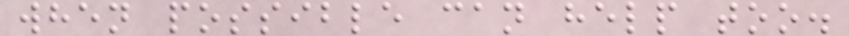when possible can help too.
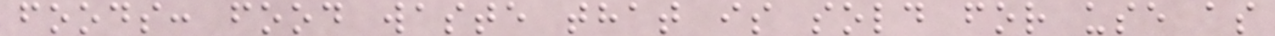foods: food waste that is sold for use as
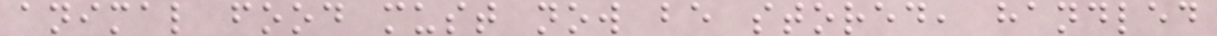animal food must now be stored, handled
